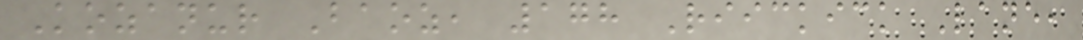Kozanur Baoz, 178 Riickick Lane,
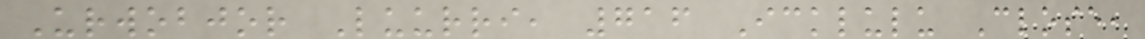Urwobjor Luurri, 716 Icklulu Close,
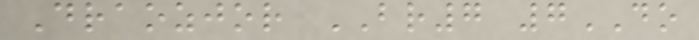Draozjor BR7 7DO
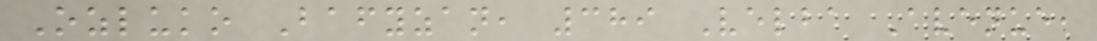Ozluko Bafyzan, 389 Velba Avenue,
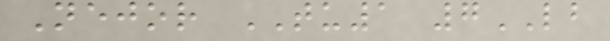Nejor TU1 7LB
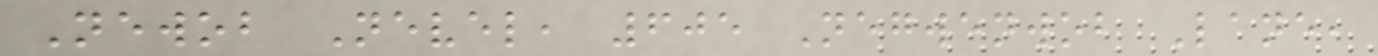Newob Nevel, 605 Negwenwob Lane,
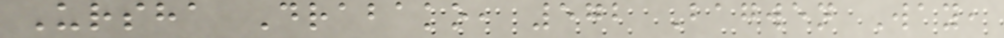Ursha Drabako, 572 Bagwen Way,
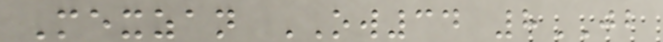Mexzan OW34 8JB
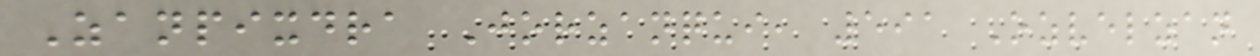Zanpixdra Jorzanqui, 591 Ozvelzan
